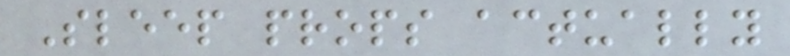Sleep props actually
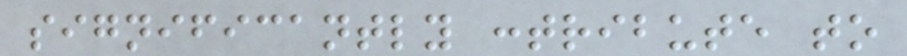significantly contribute to
